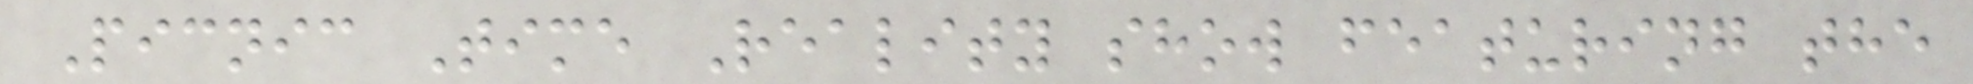Picnic Time Reality show featuring the
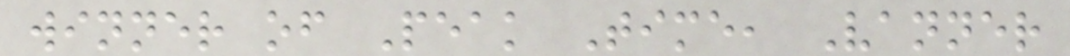winner of Peak Time, Vanner
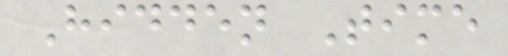Hidden Time
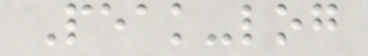Peak-log
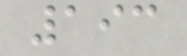193
